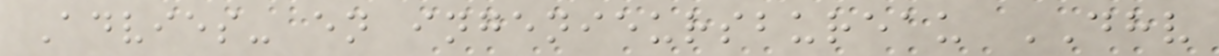Advies- en ingenieursbureau DHV
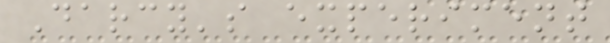Darcy's experiment
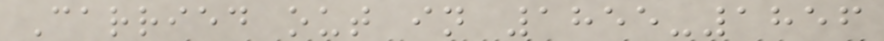Carried out in 1855-1856
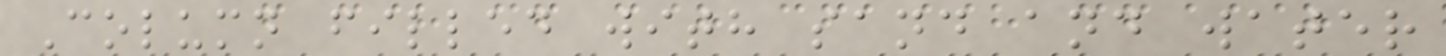Column filled with sand and water
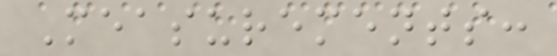Measurements:
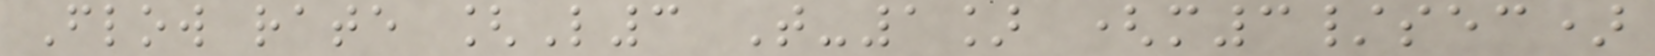Flow rate [L3 T-1] (m3/sec)
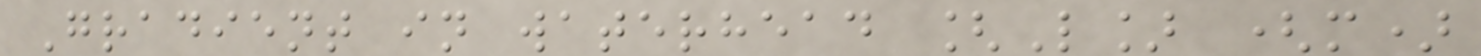Gradient in waterhead [L] (m)
